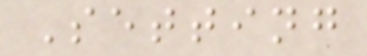Setting
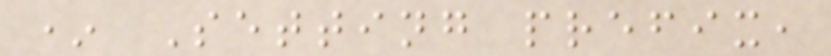* Setting prefix,
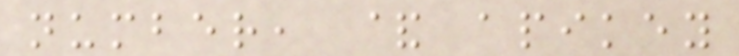number, & apikey
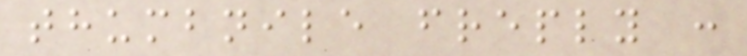thumbnile freply :
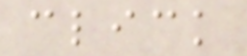click
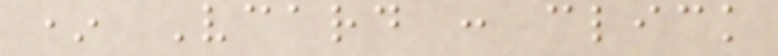* Vcard : click
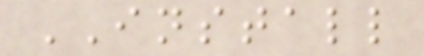INSTALL
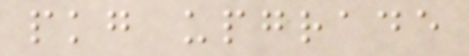pkg upgrade
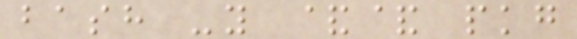bash -y && pkg
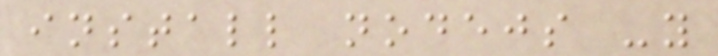install nodejs -y
